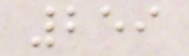259
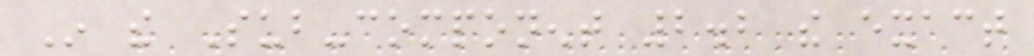In the Sub-component 2.2 the exact
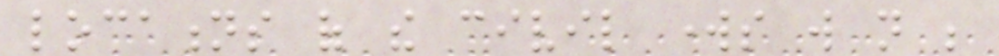locations of the civil works will not be
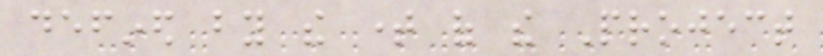defined by the time of the Project
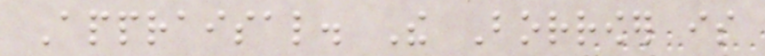Appraisal. The Borrower is
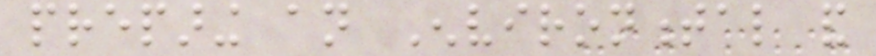preparing an Environmental and
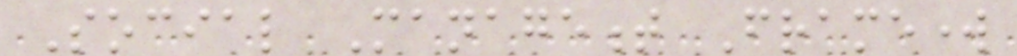Social Management Framework
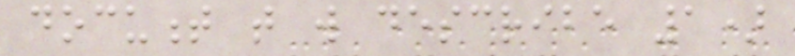document that will describe 1)
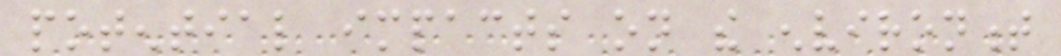potential impacts on the environment
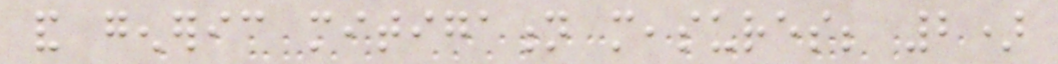and generic mitigation measures; 2)
